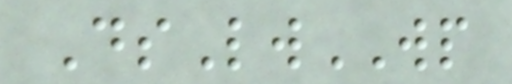DsLwWP
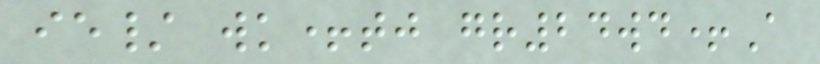ie/ wk+tj gr24wd+A
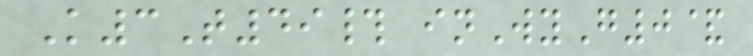K3T49# inWyG0&
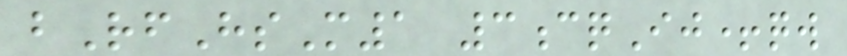bRfHsM1 3cqIj+qw
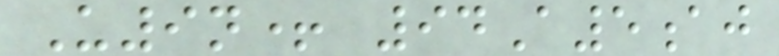U9n+ 94A5aj
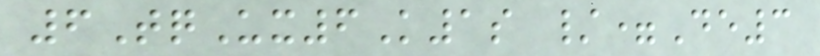6TqUx6K1s /=De3
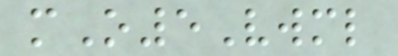mO5Vwml
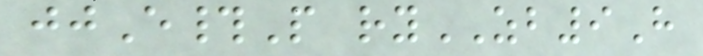jjE#P ryZB9H
